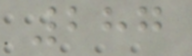287
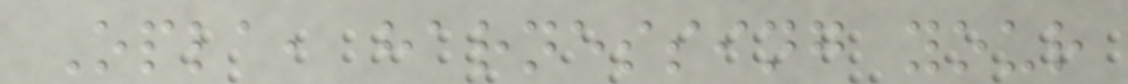Opla, harnessing your
